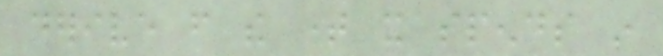derive from the time it spends in
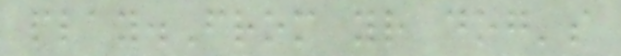play.From your dog's
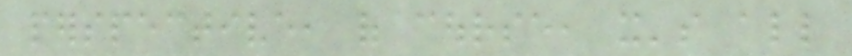perspective, of course, it's all
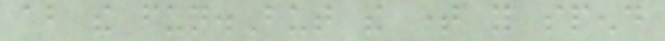about the fun.But the time you spend
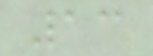13
